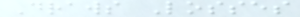Draws Losses
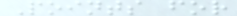Points for
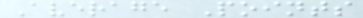Average Points
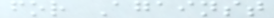for Against
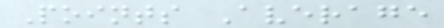Points Average
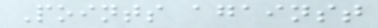Points against
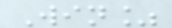Win%
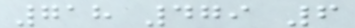718 479 6
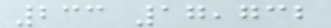233 17,732
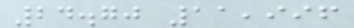24.70 11,996
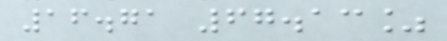16.71 67.13%
